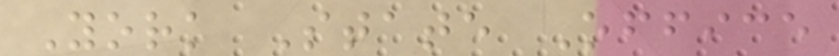York State Office
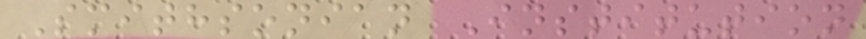Smithsonian Institution
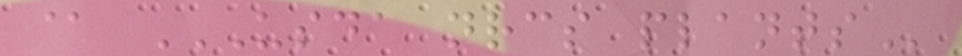@ USDA NRCS PLANTS
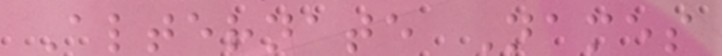Alternate Names
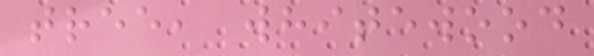tree, whitewood
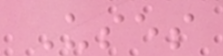Uses
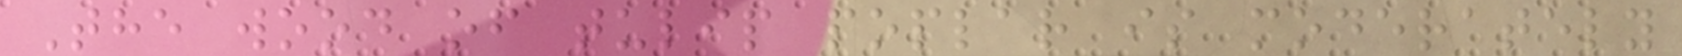The wood of tulip poplar is moderately
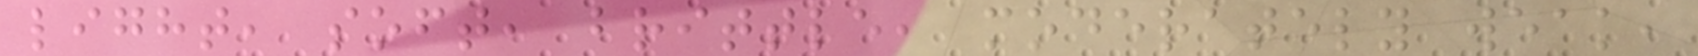light, soft, brittle, moderately weak,
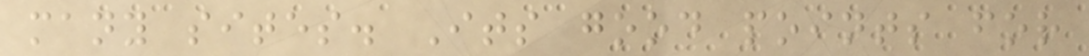many sites. Its good points for
